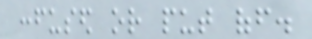confused or put off.
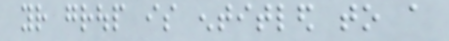your group is entitled to a
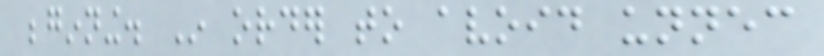beginning. In order to avoid unnecessary
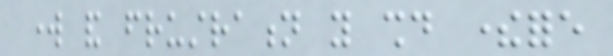work and frustration you should therefore
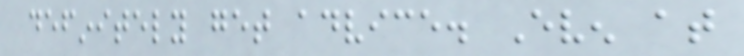definitely get advice. Even at
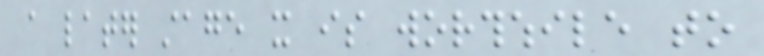a later stage it is worthwhile to
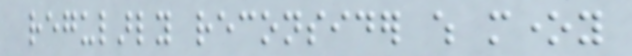regularly reconsider which money
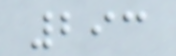293
